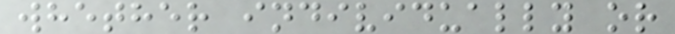whether individually or
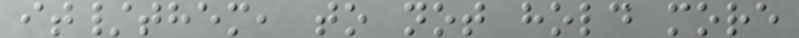it/them, to not hold more
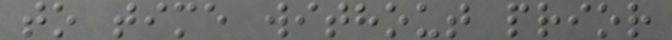to time without prior
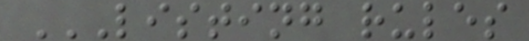LISTING RULES
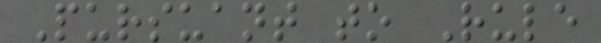Pursuant to Rule
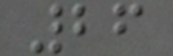26
